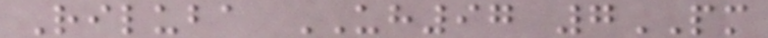Riluba UH97 7PM
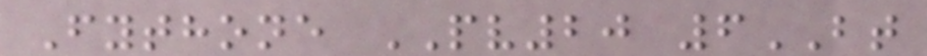Fythone PV20 6BT
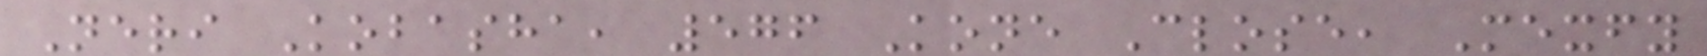Neri Kobasha, 576 Kone Close, Mexfy
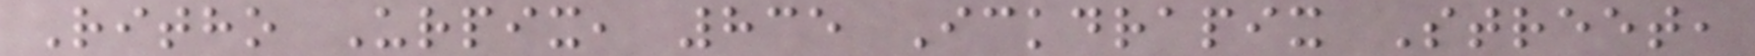Ritho Urpix, 835 Ickdrapix Street,
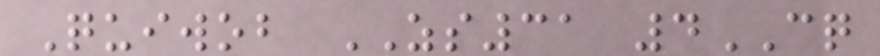Quiwob ZS31 4CQ
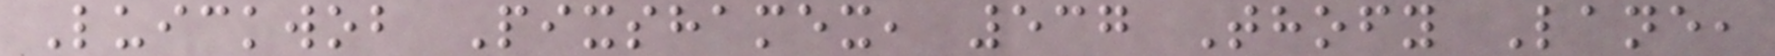Luickwob Pixshamex, 537 Thofy Lane,
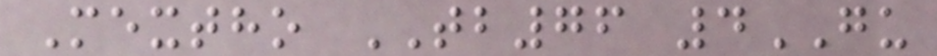Mextho TB76 4GU
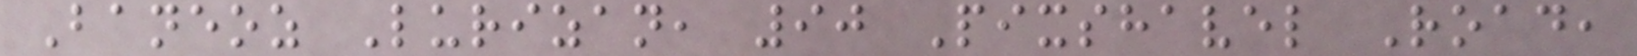Baneoz Lurizan, 90 Pixshavel Road,
